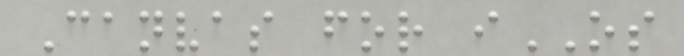Canvas for iOS
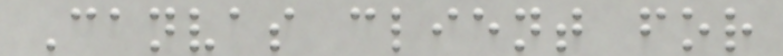Canvas client for
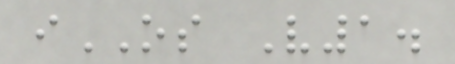iOS V1.
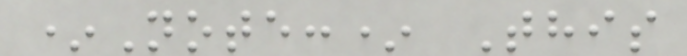*Note:* This
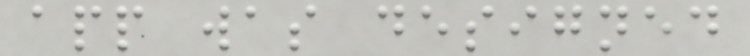app was designed
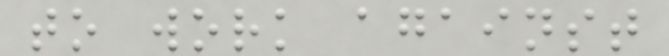to work against
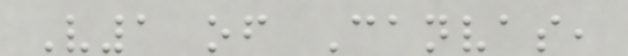V1 of Canvas,
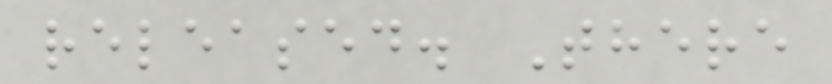released. There
